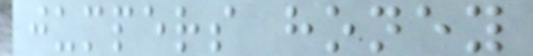jumpers honey
